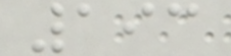193
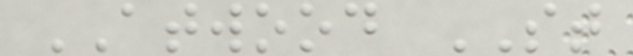ATWOOD ST
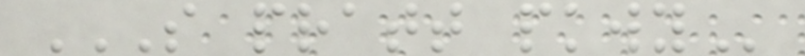S PRATT PKWY
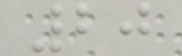20
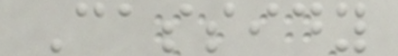Cassidy
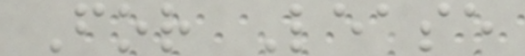For Lease
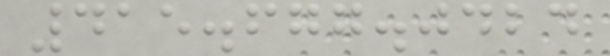415.677.0424
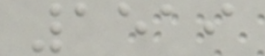1519
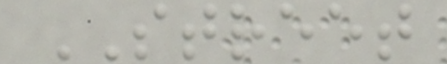STREET
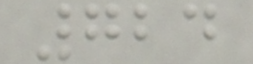724
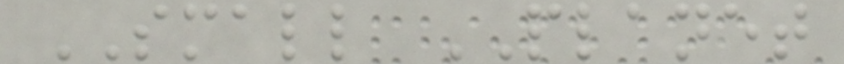SMALL PLANET
